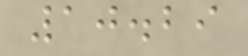10.29
